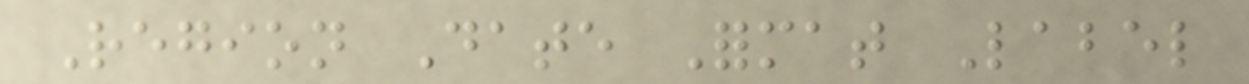Region Date Format Label
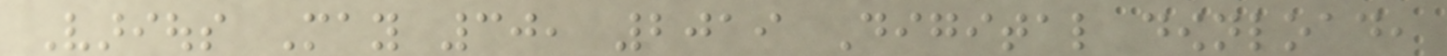Various May 30, 2019 Digital download,
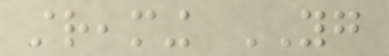streaming YG
